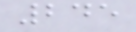245
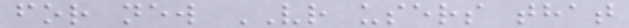for new VR users that
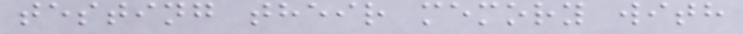testing their memory with
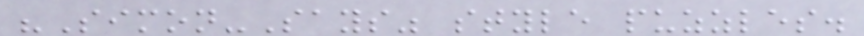"Simon-Says" style puzzles.
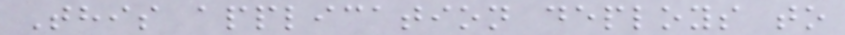This application deploys to
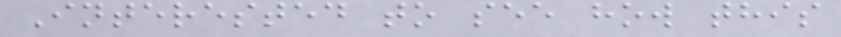Interested to see how this
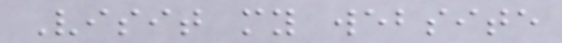Visit my website
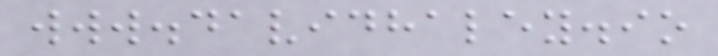www.davidhaley.io
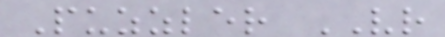Puzzler VR
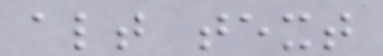alt text
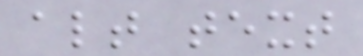alt text
